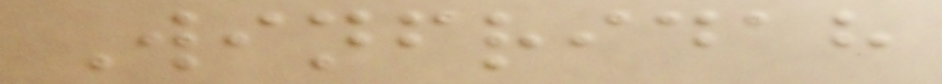Winfridah
